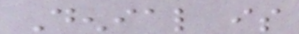Denial is
